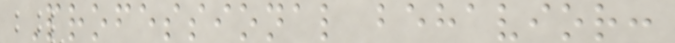Professional behavior:
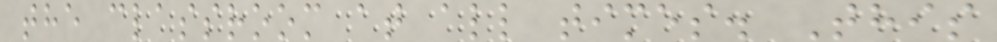the classroom at all times. This
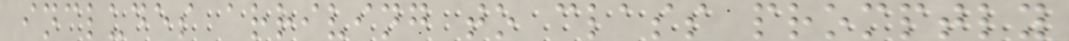includes arriving to class promptly
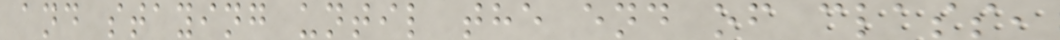and staying until the end of class,
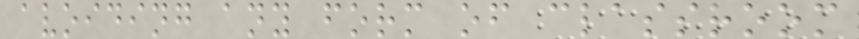avoiding any form of classroom
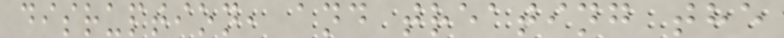disruption, and treating the
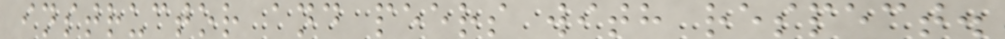instructor and peers with respect.
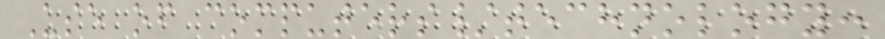Use of computers/technology:
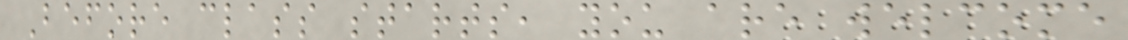Before class starts, you are welcome
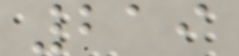219
